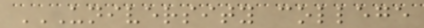UNIVERSITY COLLEGE
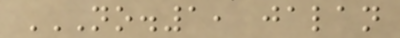NO.1, JALAN
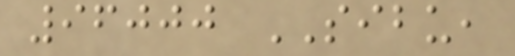96000 SIBU,
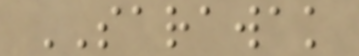SARAWAK
